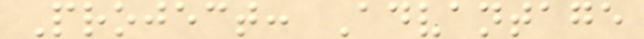Project: Advantage
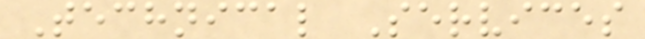Technical Services
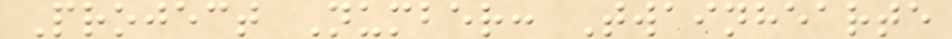Project Number: Twainhearte
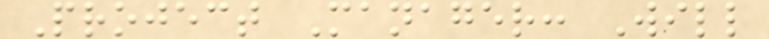Project Manager: Will
